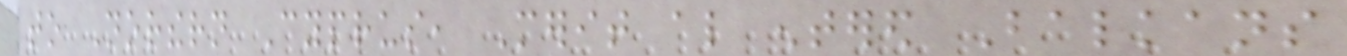to Northern Cyprus, Merit also entered Balkans
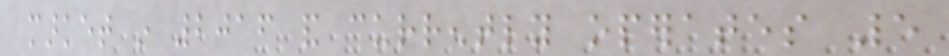market in 2016 and currently operates 5
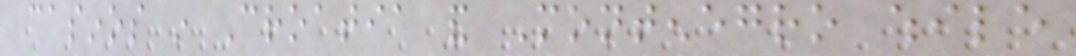casinos in Croatia and Montenegro while
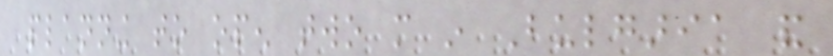planning to open two more in Bulgaria and
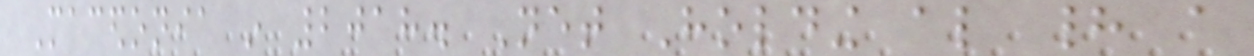Macedonia in 2018. Net Holding also had a
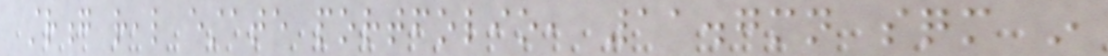strong real estate portfolio, 11.7mn sqm in
